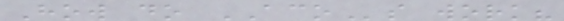How do ACOs work?
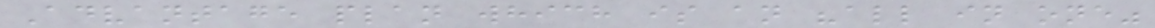Advantage plan which is an "all in one"
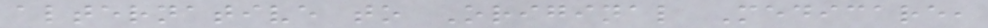alternative to Original Medicare,
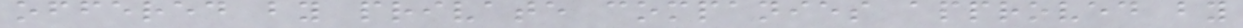offered by private companies approved by
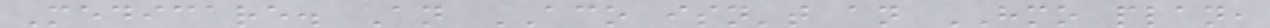Medicare. An ACO isn't an HMO plan,
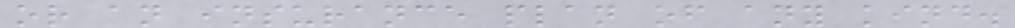or an insurance plan of any kind.
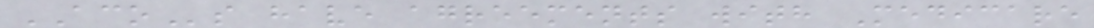ACOs have agreements with Medicare
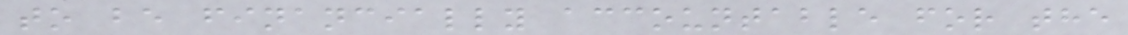to be financially accountable for the
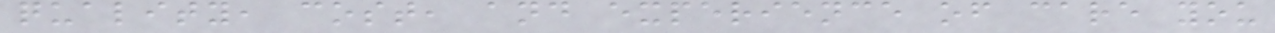quality, cost, and experience of care you
